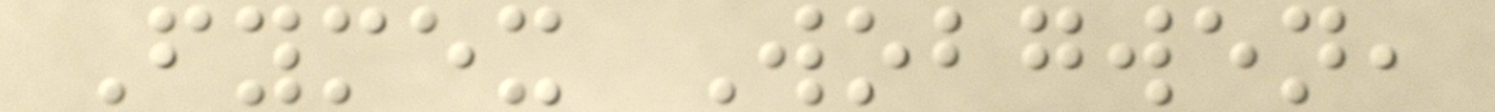Fymex Wobgwen,
